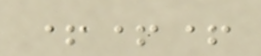+++
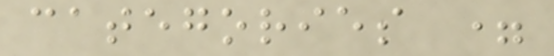categories =
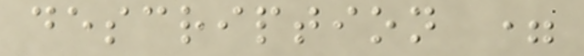description =
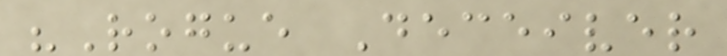"Rogue Deceiver
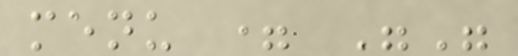menu = ""
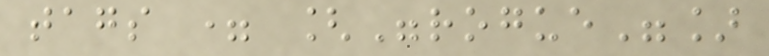tags = ["rogue"]
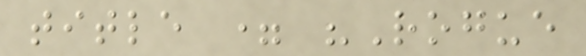title = "Rogue
